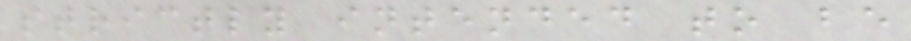strictly intended to be
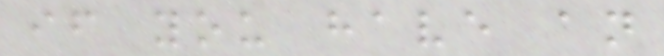if you have an
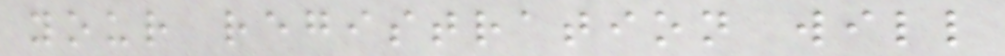your registration will
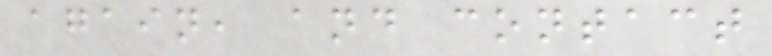again, and contact
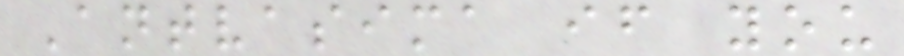Antvasima if you
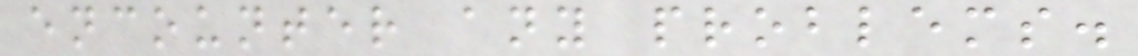encounter any problems.
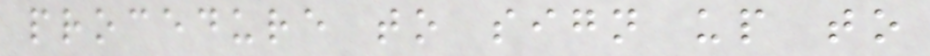procedure to sign up to
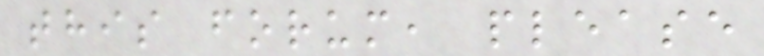this forum, please
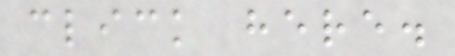click here.
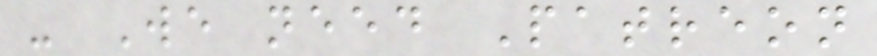- We need Patreon
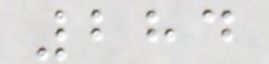284
